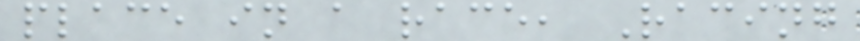place in a race, Racing
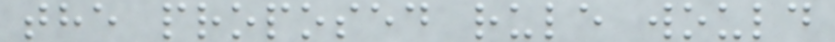the proposed rule would
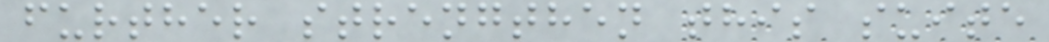further strengthen this suite
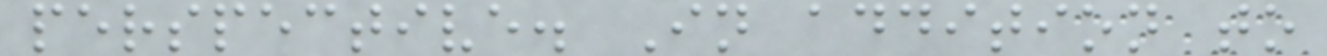perspective. In addition to
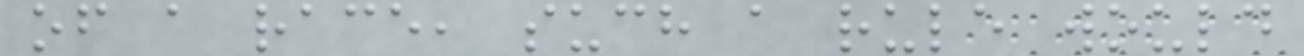of a race, such a rule would
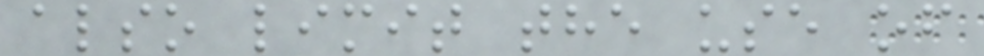also limit the use of
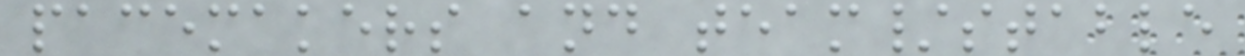pacemakers and team/stable
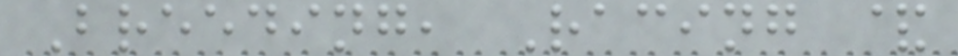Breeding, Racing &
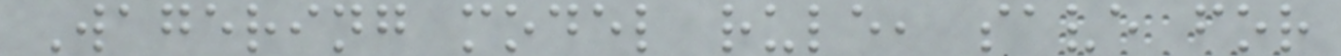Wagering model rule, save for
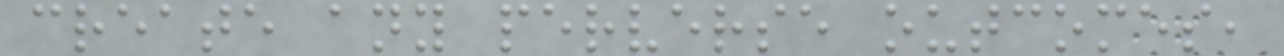create any perverse outcomes,
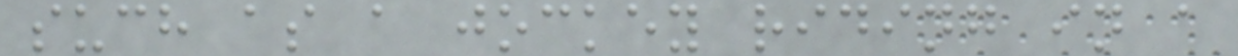such as a jockey riding in a
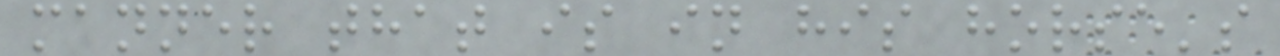manner that is in his horse's
